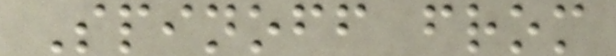Spinoff from
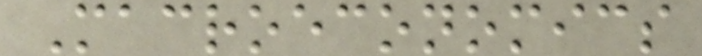Macroeconomics
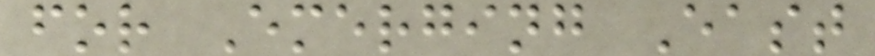for Emerging East
